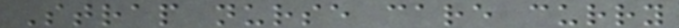Strap nurse care curry
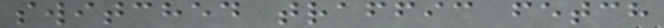switched traffic fetch
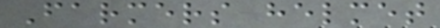Farmers helmet
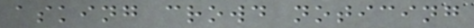asking crowd noticing
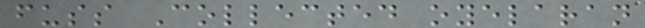fuss Collected oyelaran
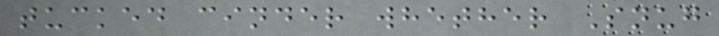tucked cinder whether Snug
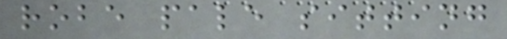robe pale sitting
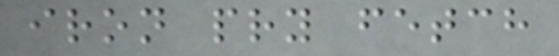iron pry fetch
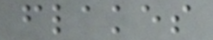flakes
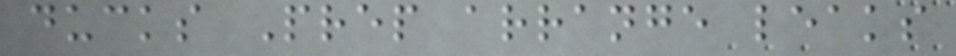ducks Prep arrange leaks
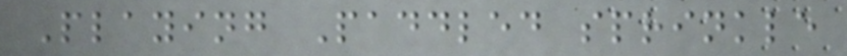Playing Paddled sprinkle
